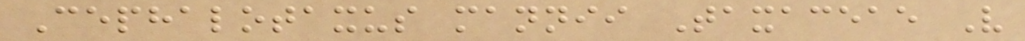Cephalotaxus mannii Taxaceae V
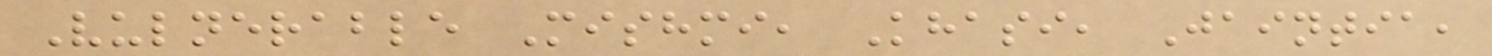Vulnerable Mishmi, Khasi, Jaintia,
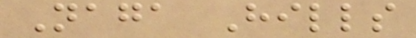Naga Hills
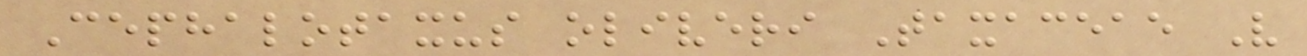Cephalotaxus oliveri Taxaceae V
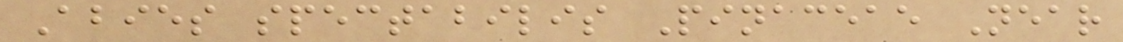Abies spectabilis Pinaceae Near
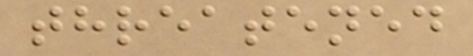threatened
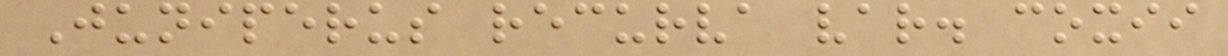Juniperus recurva var. coxii
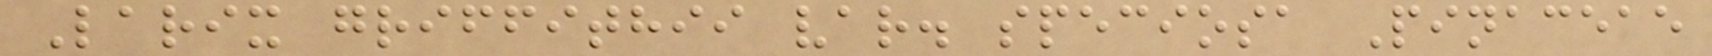Larix griffithii var. speciosa Pinaceae
